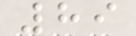89
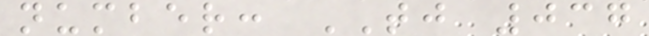number: TJ 037
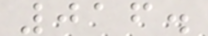016.
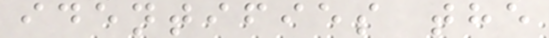identifies the
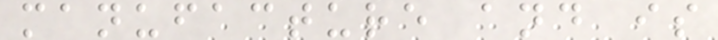manufacture and is
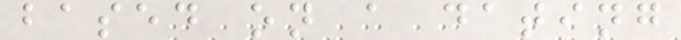based on a dating
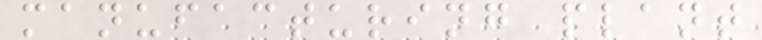manufacturing plant
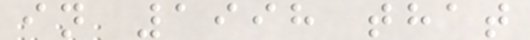in 1998 that
